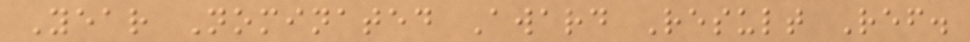Year Nominated Award Result Ref.
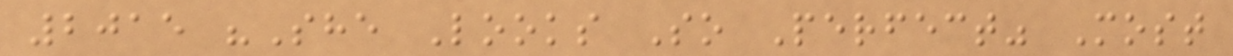2015 "She Looks So Perfect" Most
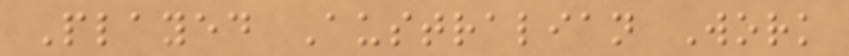Played Australian Work
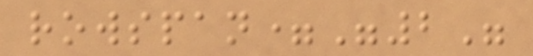rowspan="2"
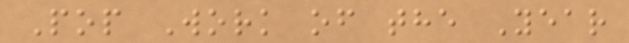Pop Work of the Year
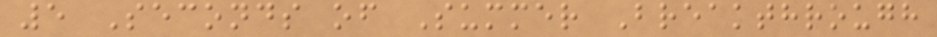5 Seconds of Summer Breakthrough
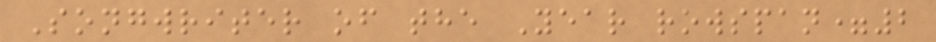Songwriter of the Year rowspan=2
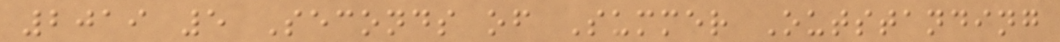2019 5 Seconds of Summer Outstanding
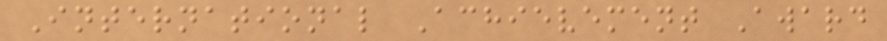International Achievement Award
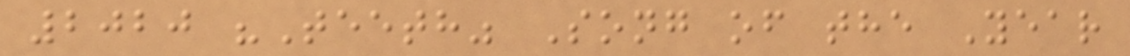2020 "Teeth" Song of the Year
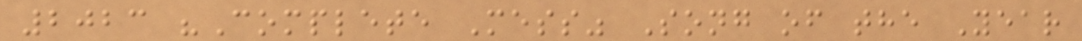2023 "Complete Mess" Song of the Year
